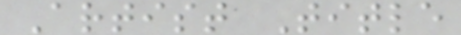Artist Title
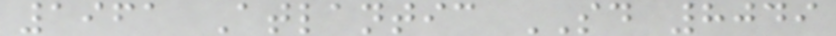1961 Atlantic SD 8049
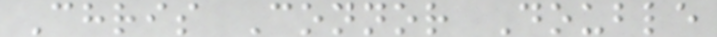Chris Connor Double
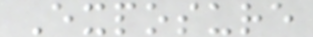Exposure
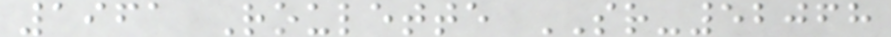1961 Roulette SR-52068
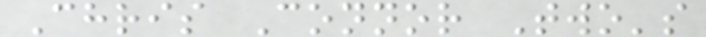Chris Connor Two's
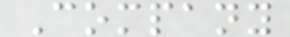Company
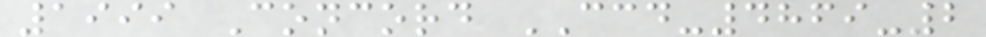1999 Concord CCD-4869-2
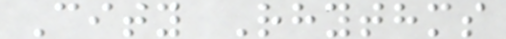City Rhythms
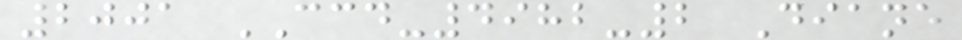2001 CCD-4982-2 Diane
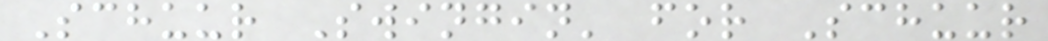Schuur Swingin' for Schuur
